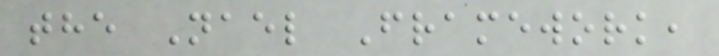the Nael Framework,
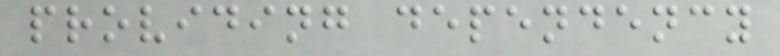providing dependency
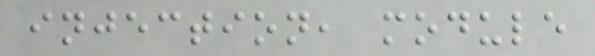injection, module
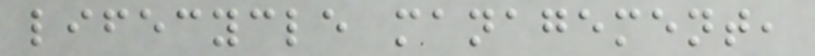lifecycle management,
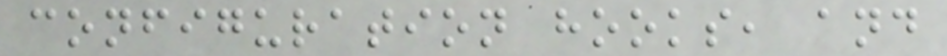configuration hooks, and
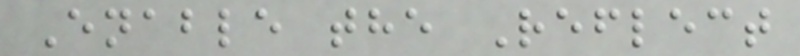Enable the Reflect
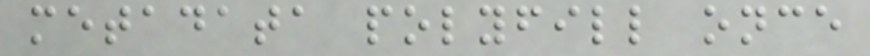metadata polyfill once
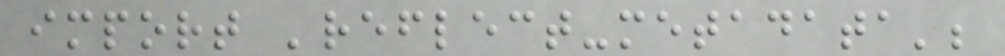import 'reflect-metadata';
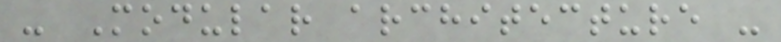- Modular architecture -
